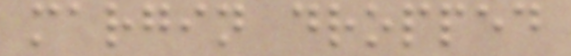margin dropped
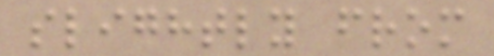slightly from
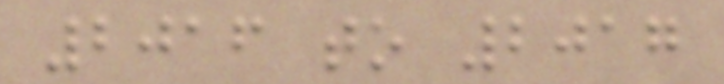2016 to 2017
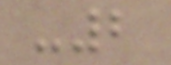-2
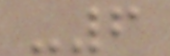-6
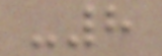-8
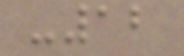-12
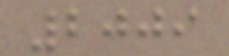2009
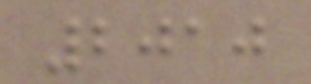2010
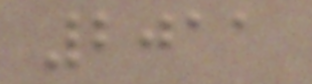2011
